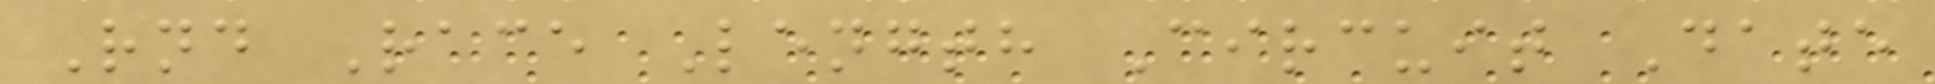Rnd Race Length Circuit Date
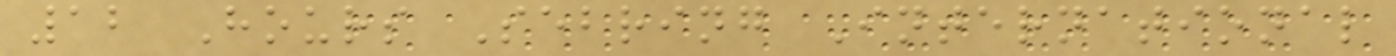12 Hours Sebring International
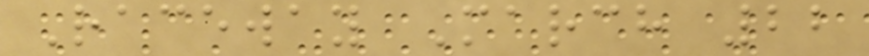Raceway March 22
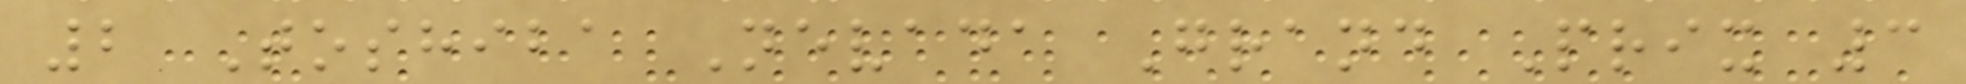2 Toshiba Nevada Grand Prix 3
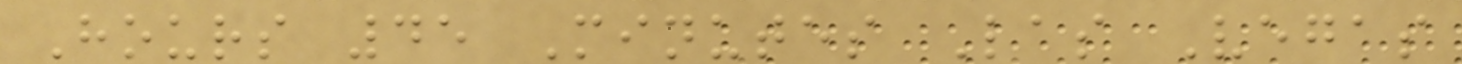Hours 45 Minutes Las Vegas
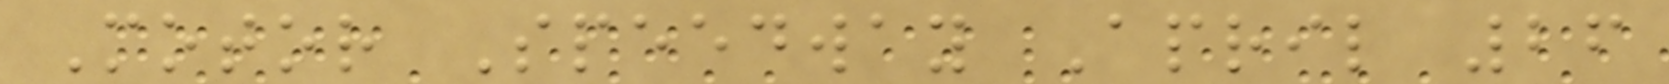Motor Speedway April 26
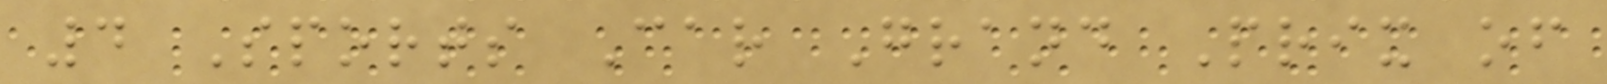4 Sports Car Grand Prix of
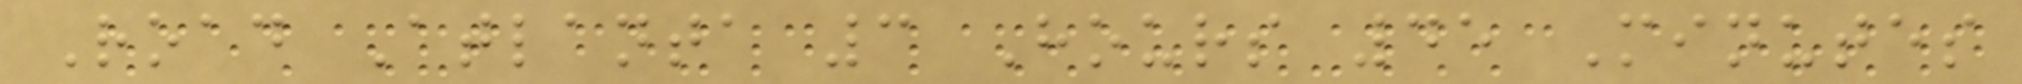Road Atlanta 3 Hours 45 Minutes
